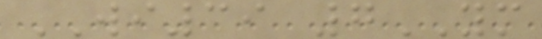WI39 7YM
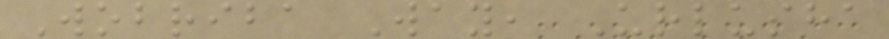Wobriba Way, Urlusha
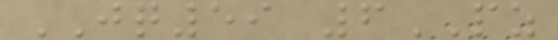JQ59 6PZ
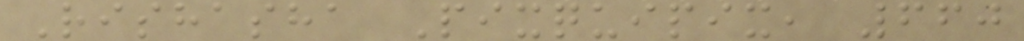Rishasha Pixquipix, 660
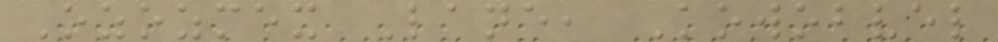Ozozmex Lane, Kowobvel
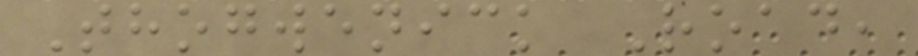Thogwenick Road,
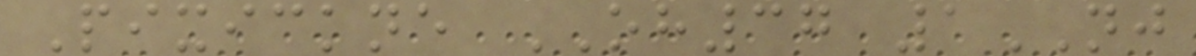Pixickne OH37 1NJ
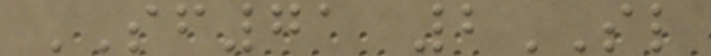SF71 2SL
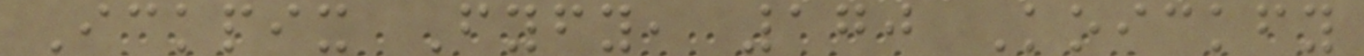Ickpix Fyfy, 170 Koickfy
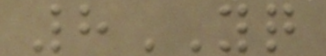8YQ
